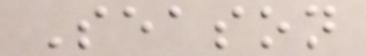Season
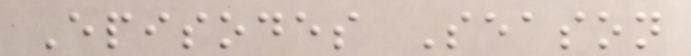Episodes Season
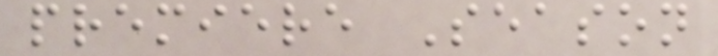premiere Season
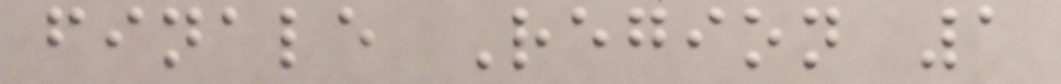finale Region 1
